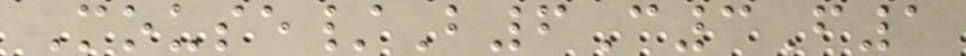Mouse/B6C3F1
